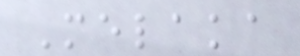Melaka
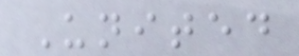United
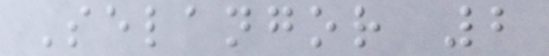Selangor 2
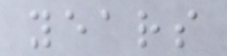years
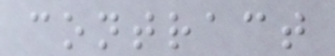contract
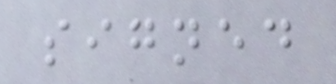signed
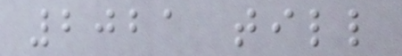2021 till
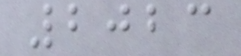2023
